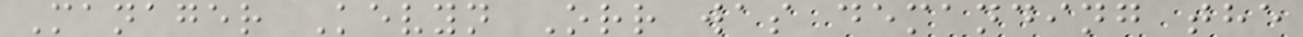Manager Kevyn Orr was demanding the
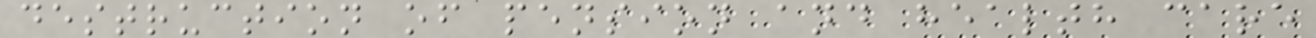destruction of pension and health care
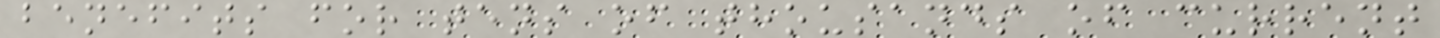benefits for tens of thousands of current
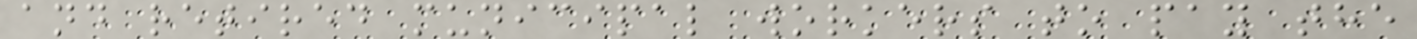and retired municipal workers to pay the
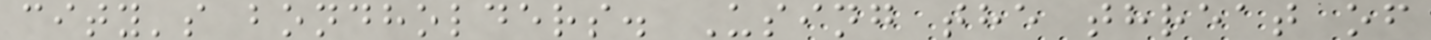city's bondholders. Using the threat of
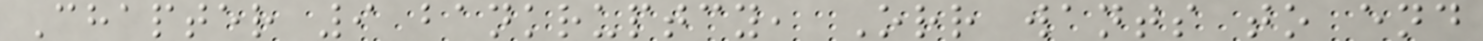Chapter 9 bankruptcy, Orr wants to end
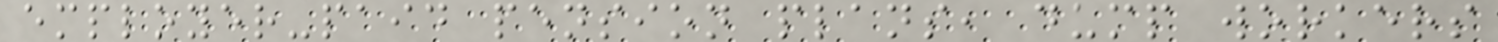employer-paid pension plans, dump workers
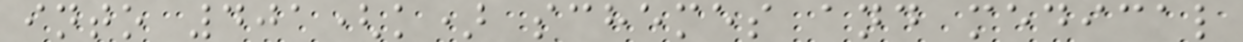into 401(k) schemes and medical
